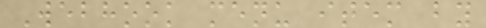Webhook menu item by
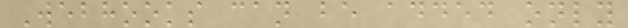Webhooks can be added only
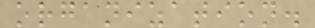organization.
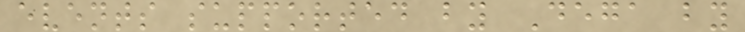events supported by Dega by
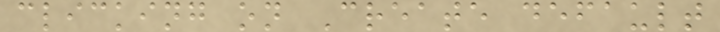clicking on Create default
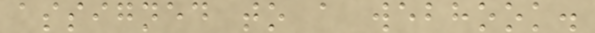assigned to a webhook.
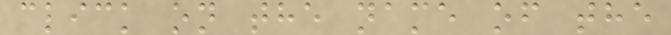click on the name of the
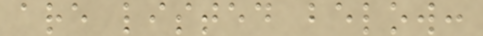are listed below:
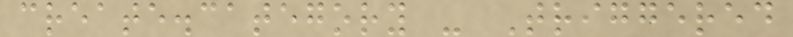create.category - Triggered
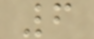6
